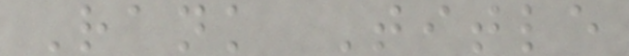Rank Title
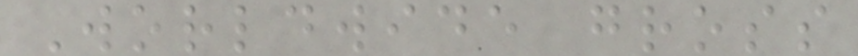Worldwide gross
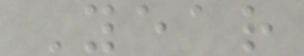Year
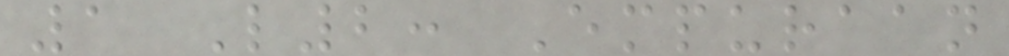1 L2: Empuraan
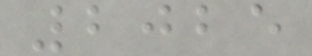2025
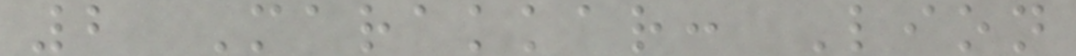2 Marakkar: Lion
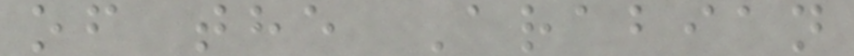of the Arabian
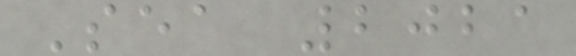Sea 2021
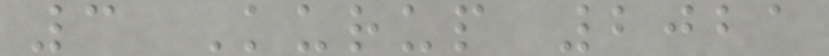3 Kurup 2021
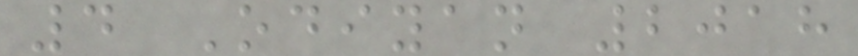4 Odiyan 2018
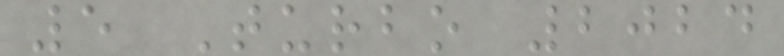5 Turbo 2024
